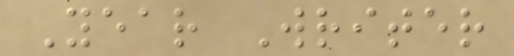Year Writer
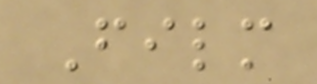Film
